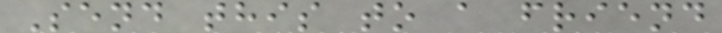Send this to a friend
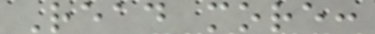Read more:
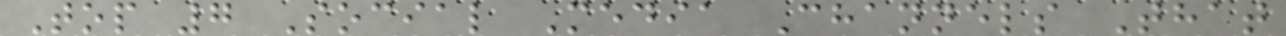Top 7 Social Media Channels That
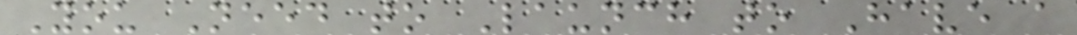You Need to Launch to Have a
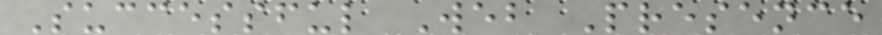Successful Web Presence
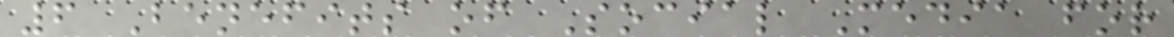6 Benefits of Social Media for
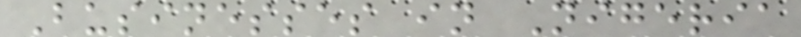Businesses in Nigeria
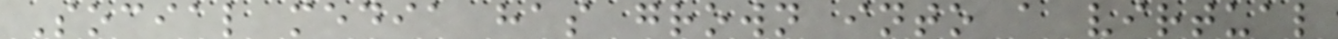Social media has grown into a virtual
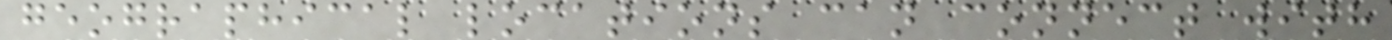geographical locations can connect with
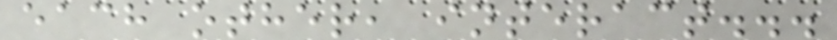each other, interact...
